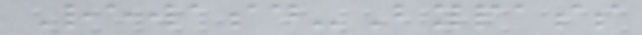Rewasd-Bypass
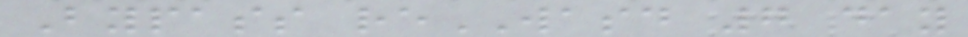Bypass reWASD 7 day
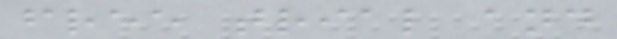free trial and
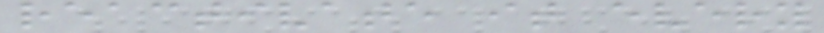reactivate it every
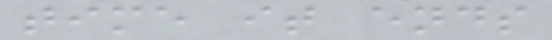time it ends
